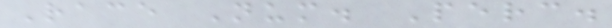Race Num. Perc.
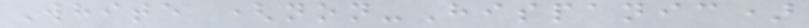White (non-Hispanic)
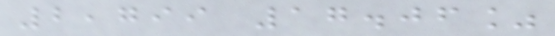2,799 17.06%
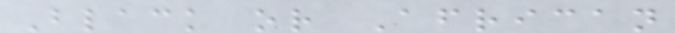Black or African
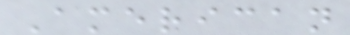American
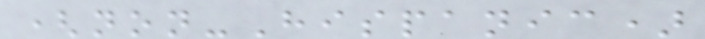(non-Hispanic)
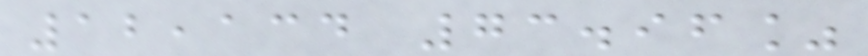12,134 73.96%
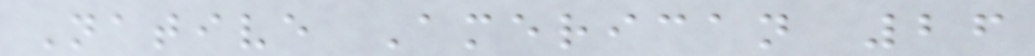Native American 26
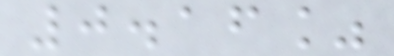0.16%
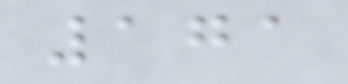171
